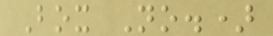Box No.)
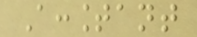Accountant
